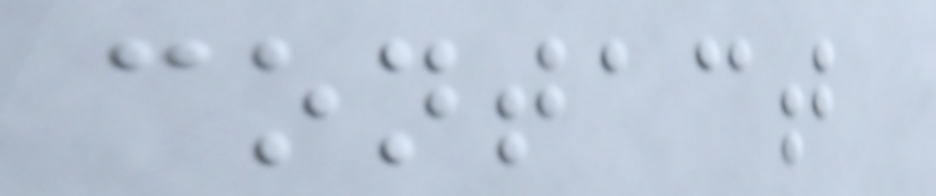contact
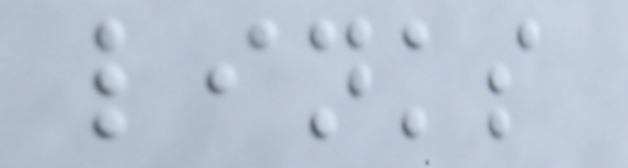links
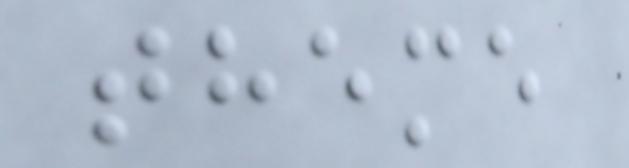theme
